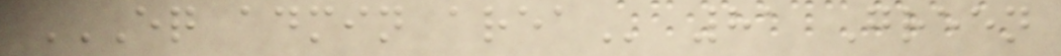EQ ADMIN AREA 81 Green
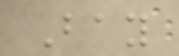Bay
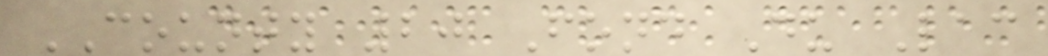COUNTY 20 Fond Du Lac
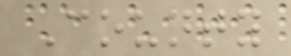County
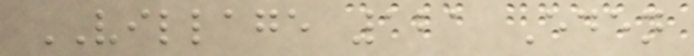VILLAGE 121 Eden
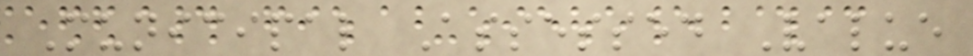Municipal Assessed Value
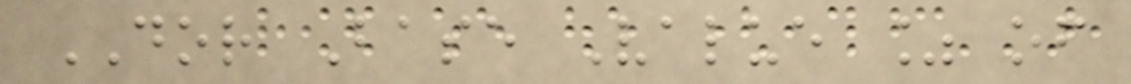DOR Base Value % of
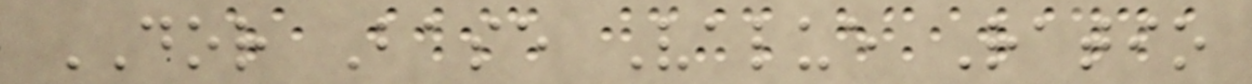DOR Base Value Ratio
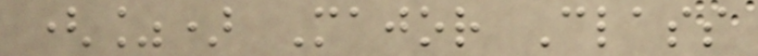(%) Major Class
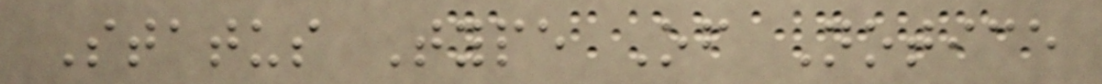Status Type Of Notice
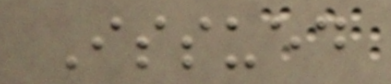Issued
